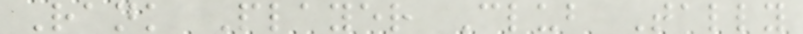Rank Player Club Tally
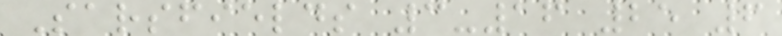Sarsfields 3-16 25 6
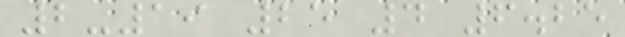2-19 25 4 6.25
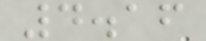4.16
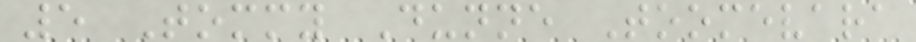5 Tommy Dunne Toomevara
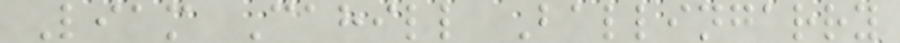Liam Cahill Ballingarry
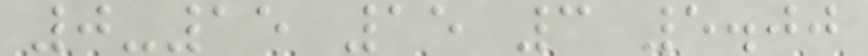0-15 15 3 5.00
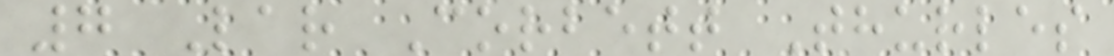7 Lar Corbett Thurles
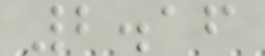2.16
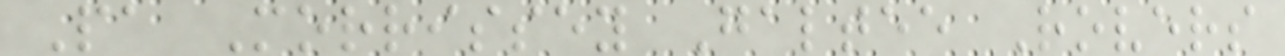Pa Morrissey Galtee Rovers
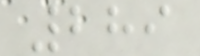289
